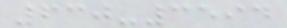630-3594
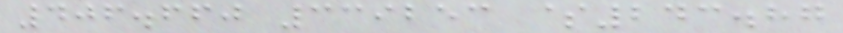406.660 339253 $243.87
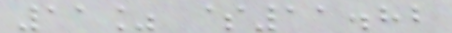11% $11.82
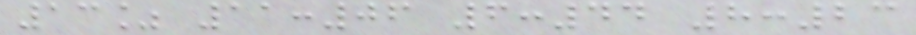13% 11:06 6:44 8:23
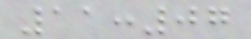11:07
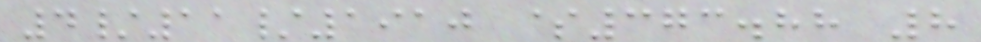4/11/1910 $373.88 8
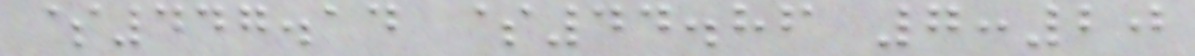$447.14 $44.86 7:20
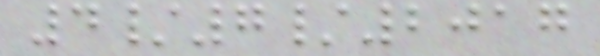4/7/2017
